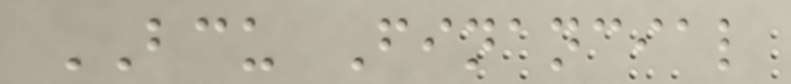BCU Financial
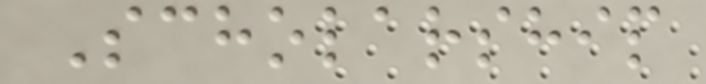Scholarship
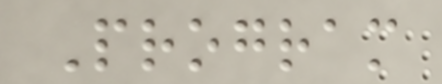Program
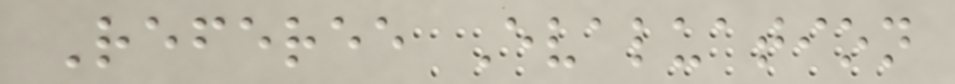Referee Evaluation
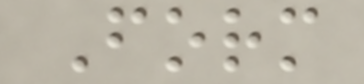Form
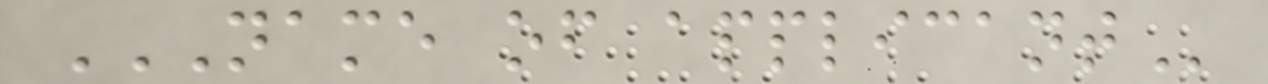NAME OF APPLICANT
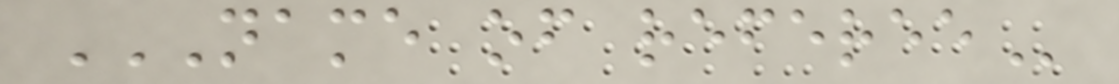NAME OF REFEREE
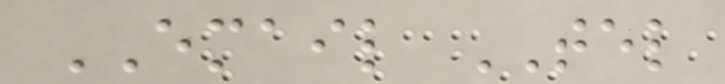EMAIL TEL
